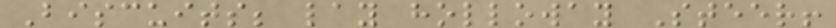Biscuits; lay holloway Steer!
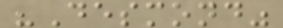"Desmond"
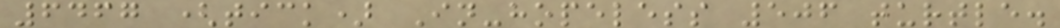6467 (tick) In-hopeless 506 turtle.
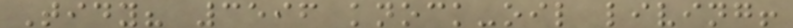Tidy? 3596 knock-oil living!
